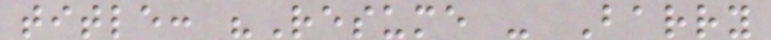title: "Resume - Barry
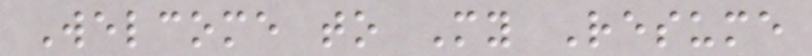Welcome to My Resume
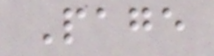Page
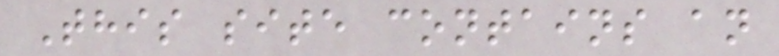This site contains an
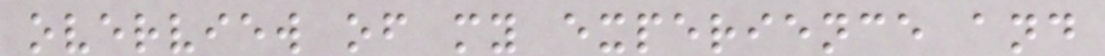overview of my experience and
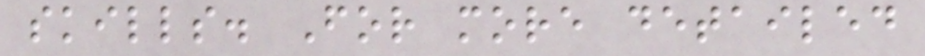skills. For more detailed
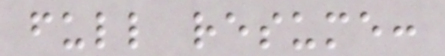full resume:
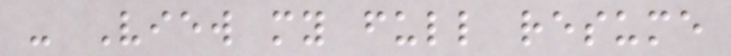- View my full resume
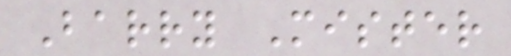Barry Mister
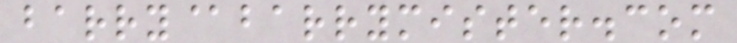barry@barrymister.com
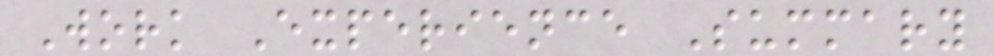Work Experience Summary
